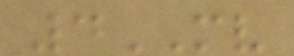4MV
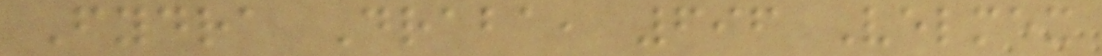Fydra Draba, 696 Velmex
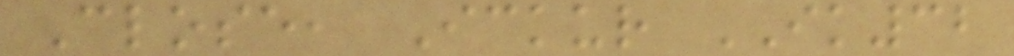Close, Ickur IK32
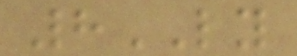8LY
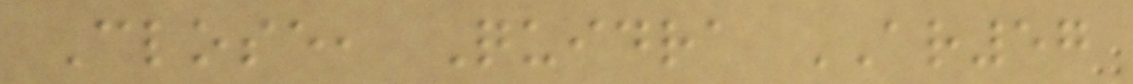Close, Quidra AR57
